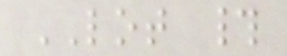LOT #
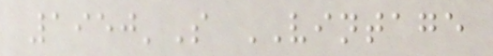1950'S VINTAGE
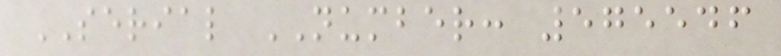SERIAL NUMBER: 575546
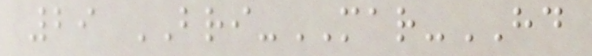29 BRI-MAR-HD
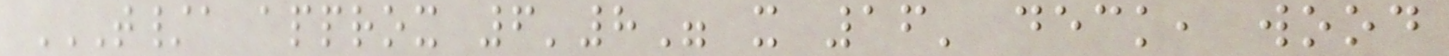T/A APPROX 6'8" X 16' DECK, WOOD
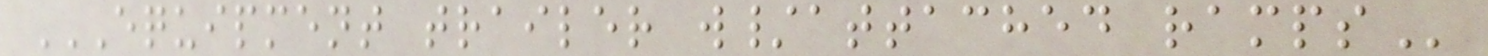EQUIPMENT TRAILER W/ATTACHED RAMPS
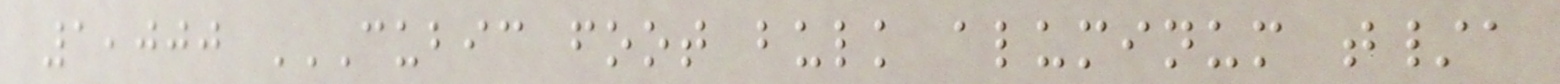1,000 CUBIC FOOT BULK ALUMINUM T/A
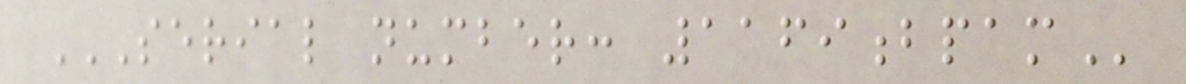SERIAL NUMBER: 1169BPAM
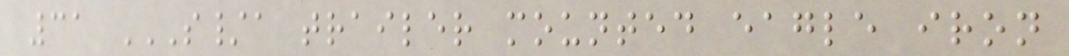31 S/A TRAILER MOUNTED EAGLE IRON
